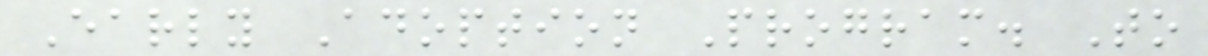Early Adoption Program. To
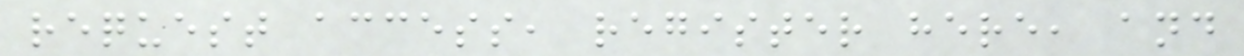request access, register here, and
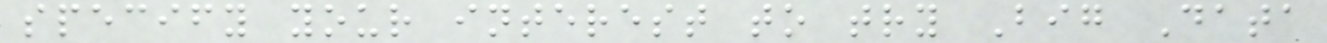specify your interest to try Big Data
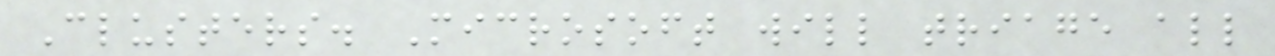Clusters. Microsoft will triage all
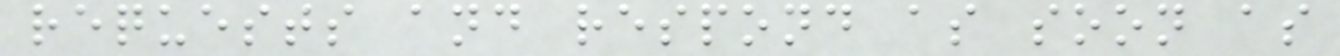requests and respond as soon as
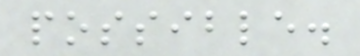possible.
